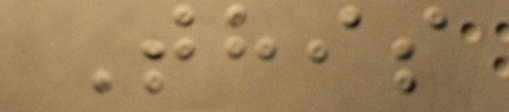This
